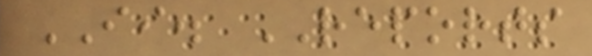II. REPORTS
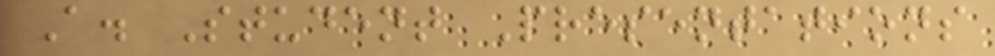A. Student Presentations
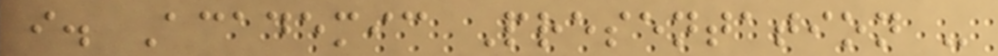i. Academic Presentation -
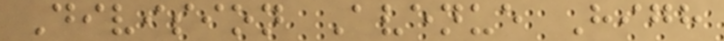Division Avenue High
